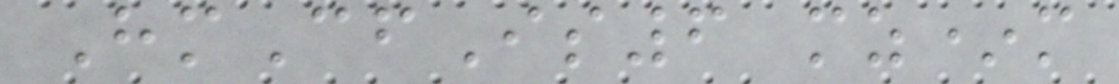HmCfIs6 mz*m
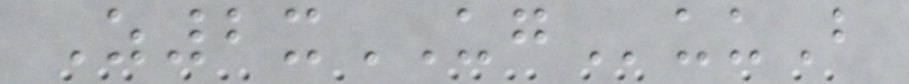Z2xUGuuB
